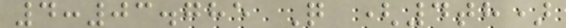4:03.785 Q (4th)
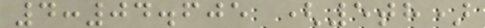4:04.605 (5th)
